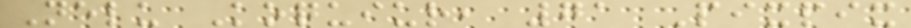Nelu Koquiur, 71 Pixpix
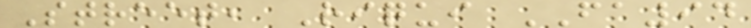Street, Riqui FA94
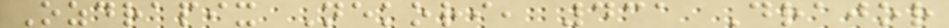Ozdrapix Nekori, 431 Drajor
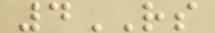4RS
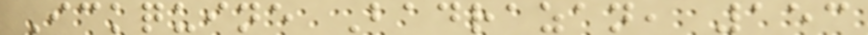Ickquine Badrazan, 153
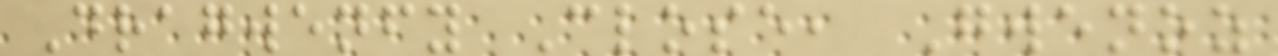Dragwenfy Close, Gwenoz
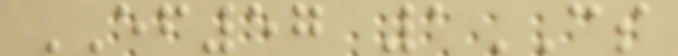EF57 1CS
